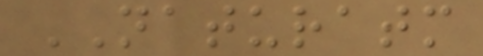NATURATM
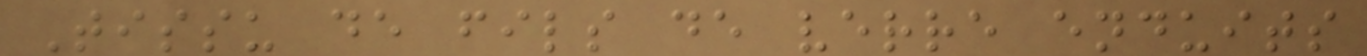Tissu de fils de verre enduits
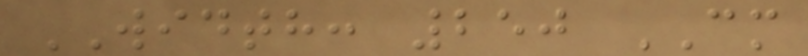WIDTH: 250 CM
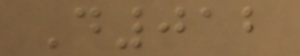D012
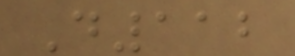D112
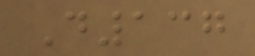D137
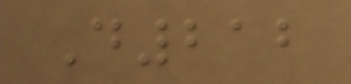D212
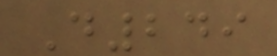D249
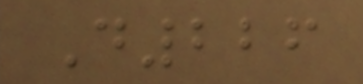D226
